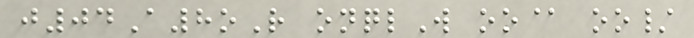j04A8oR onqlW oo@ oo/
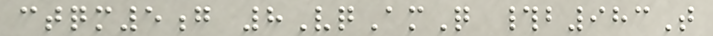ctqm5g 8VqAmQ #b983T
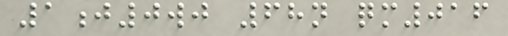1j0wj 68n qm016
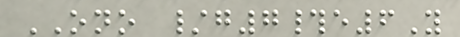ONO /g7#e6Y
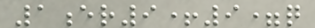1er9+9=q
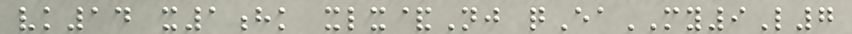vk14 x1hk xlx&Nj qEaMY9L7
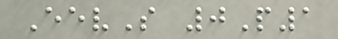EevS 0P1
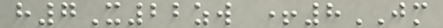h7X22zw +8JM
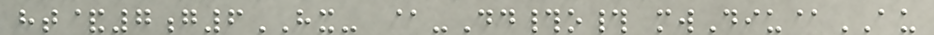ht&7g6HX- @-Dd#o# mwDiu@AU
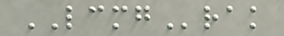LCMGrak
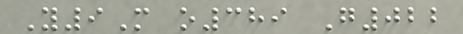Y9M o389 G022
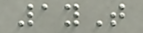1yT
